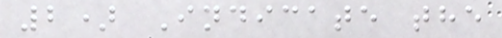2) Indicate the
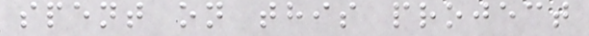spent on this project
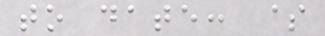to date: $
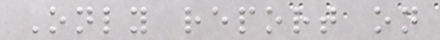Only report on
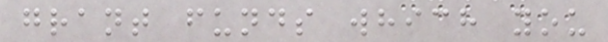grant funds which you
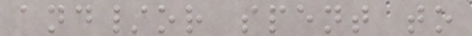and/or spent to
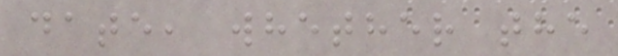date, whether the
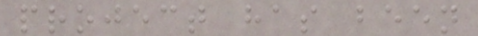project has been
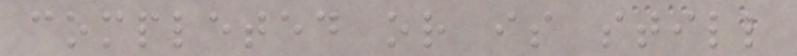completed or is still
